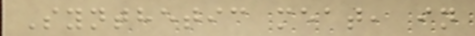Synthetic meat, in
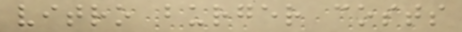vitro burger costs
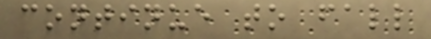continue to fall
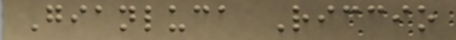Gianluca Riccio
